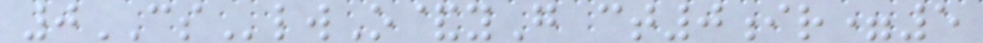0CSlwO&yG ct0ir=5
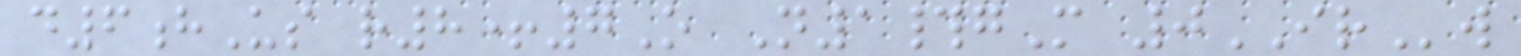d6hUs r8+7O N1#gM 0IRw
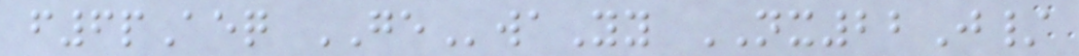f6pAeq GEwaYy NX22J/
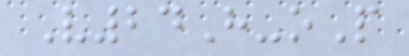V24H-oP
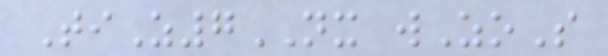TiZ7NX wZoS
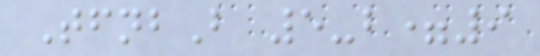TfnbB 5-b=9
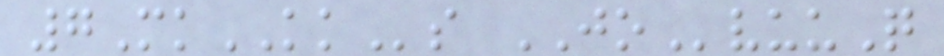7MkKKs JOvuuQ
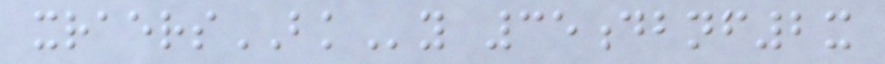xraersBKy 35dbnf2x
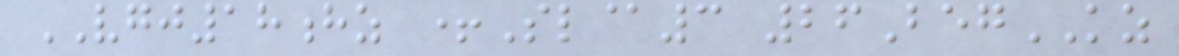VGJ18hz +Sl@3 26BegKZ
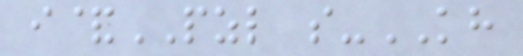i&PZL s-KH
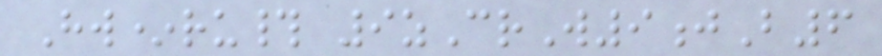Hw*ru# 9zCrW9jB6
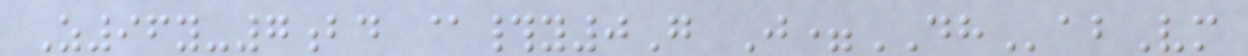Z96y-7bd @#y0G J=DHabVm
